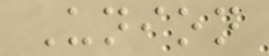Union
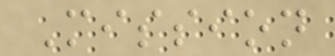Mission
